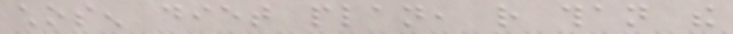chosen diet plan, rather than the
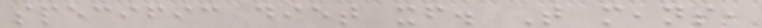specific diet itself. That means,
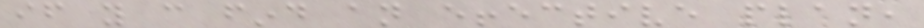if you can find an effective plan,
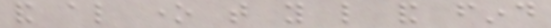and also one that you like and find
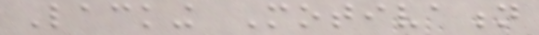Lacking Motivation
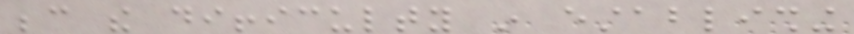because the difficulty in establishing
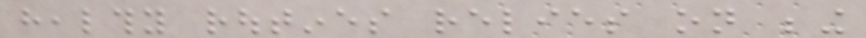healthy routines relies on being
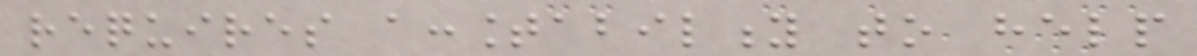requires accountability to help
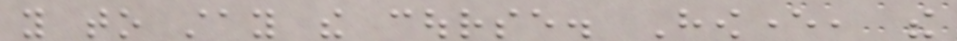you to stay the course. However, the
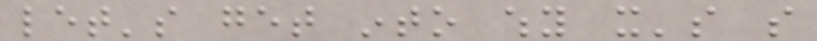let's get into why it's so
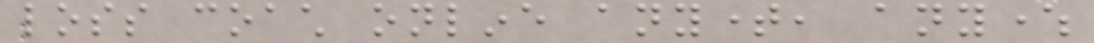loss coach online anytime, anywhere
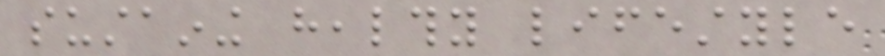sustaining healthy lifestyle
